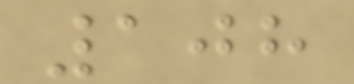108
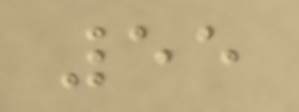55
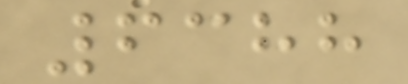6388
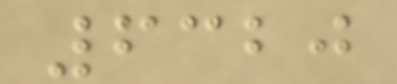6320
